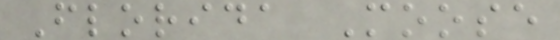Florida Moose
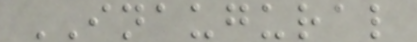INAUGURAL
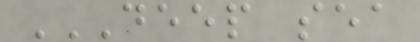DEEP SEA
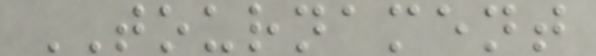TOURNAMENT
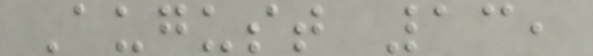August 13,
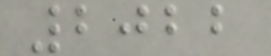2022
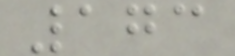173
